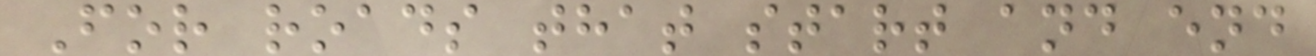For roads that start and end
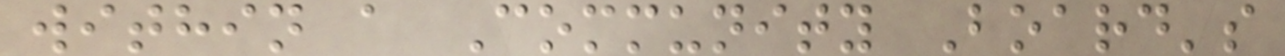within a Community Board's
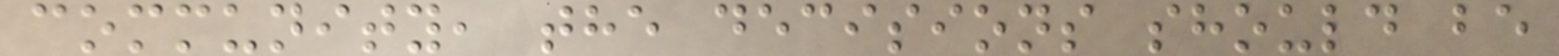community, the decisions should be
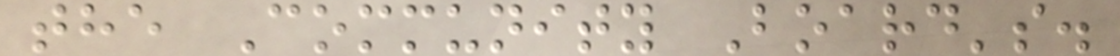the Community Board's.
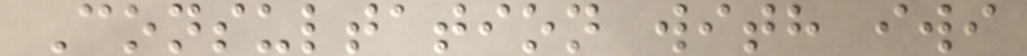Consultation with iwi
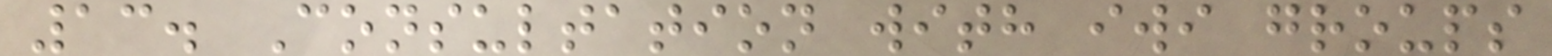13. Consultation with iwi groups
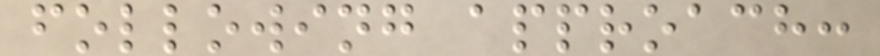following approach:
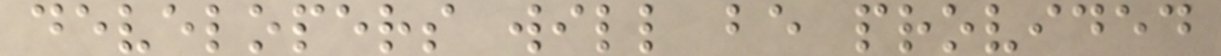developers will be provided
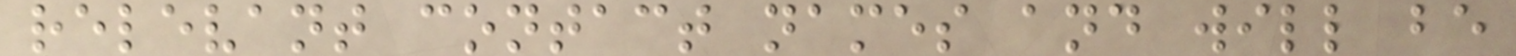relevant contact names and will be
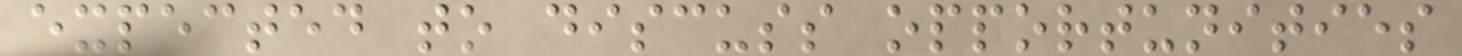expected to discuss opportunities
